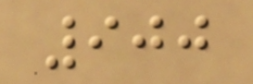900
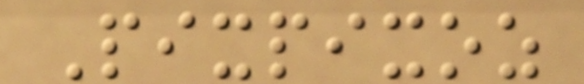Pixpixoz
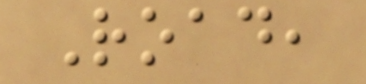Road,
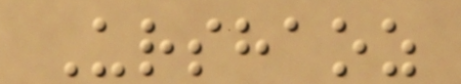Urshaoz
